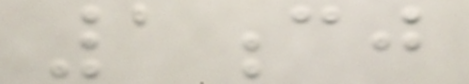1cj
